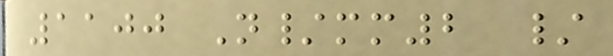1100 N/mm2 /
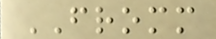FROMM
